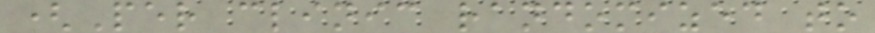(Per clinic randomized to
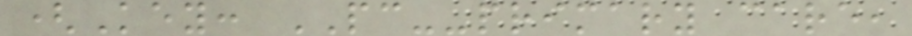(Key: PC--primary care,
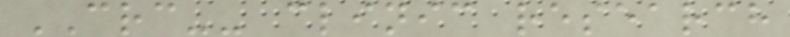CRC-- clinic research
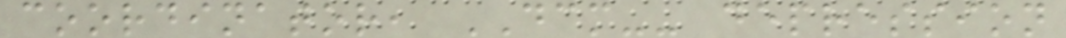coordinator, DCM-- depression
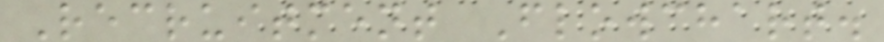Recruitment Flowchart.
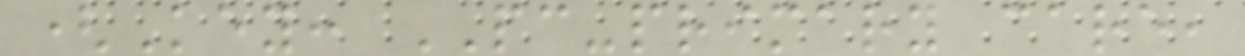(Key: PC-primary care,
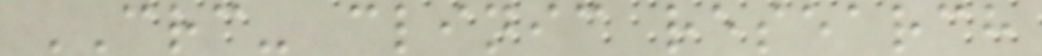CRC- clinic research
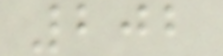202
